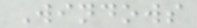Windows
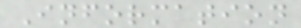Information
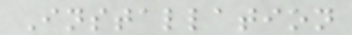Installation
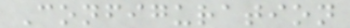Configuration
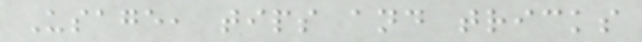Usage, tips and tricks
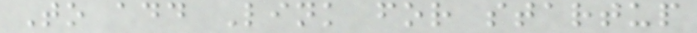To add Link for startup
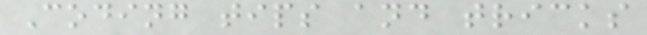Coding tips and tricks
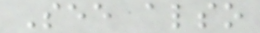See also
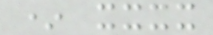* xxxx
